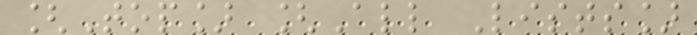[Top] [All Lists]
